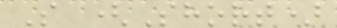S (Short)
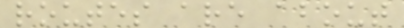routes are about
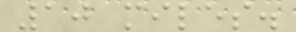10 miles.
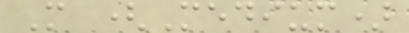M (Medium)
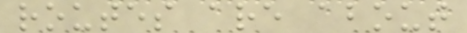routes are about
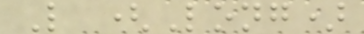L (Long)
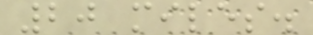20 miles.
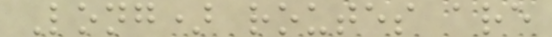Long) routes are
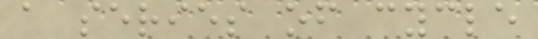a series of cycle
